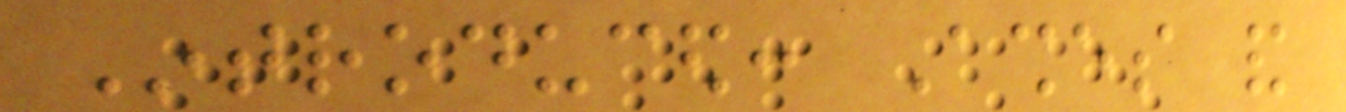Introduced: Ashes and
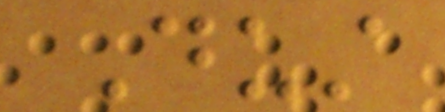Dust
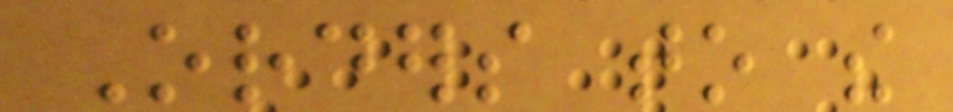Orders to the
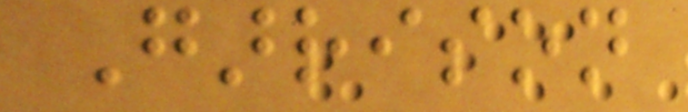Garrison
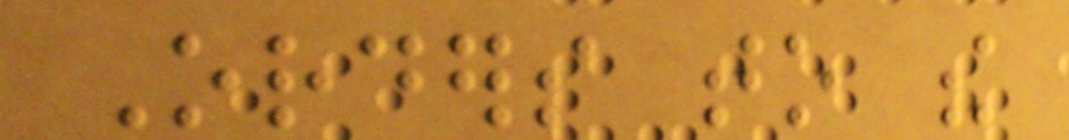Orders to the
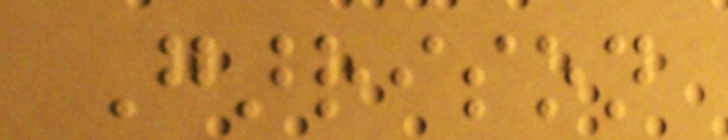Garrison
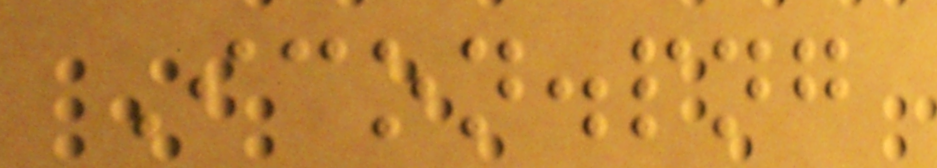Icon.png
